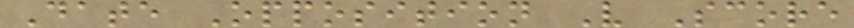Date Opposition V Score
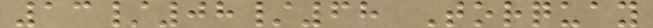13/08/68 Torquay
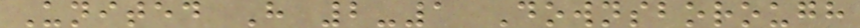United H 2-1 Downsborough
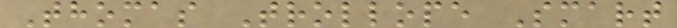Thomas Trollope Smart
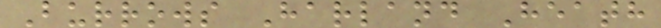Burrows Harland Heath
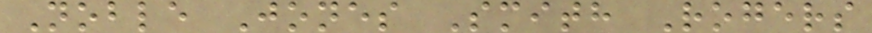Noble Jones Smith Rogers
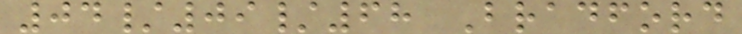04/09/68 Bradford
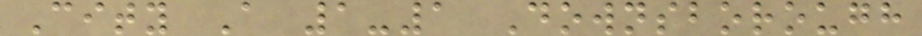City A 1-1 Downsborough
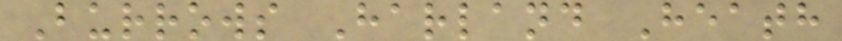Burrows Harland Heath
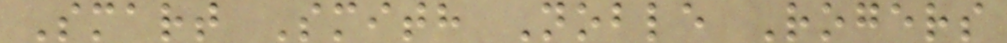Smart Smith Noble Rogers
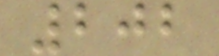202
